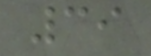39
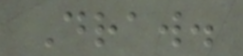Draw.
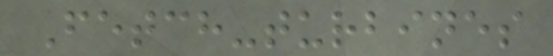Fetch-turbines
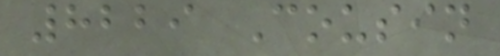8229 Cousin
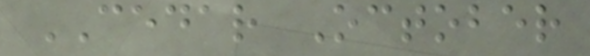CEDAR October
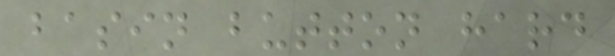basin button hard
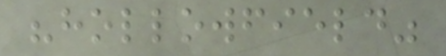"hollowfield"
